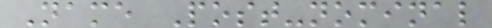Name Post-nominal
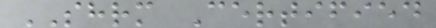SHRM Certified
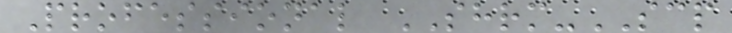Professional SHRM-SCP
